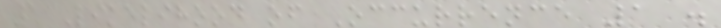1 Likelihood of Occurrence 1 .
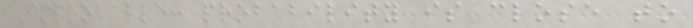Improbable: probability is close to
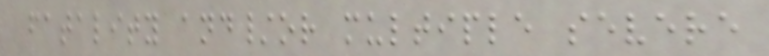fatality and/or multiple severe
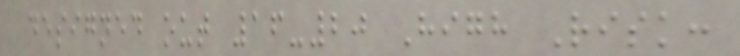designed out 16-20 High Risk:
